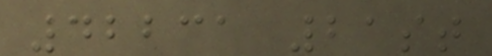42231 21st
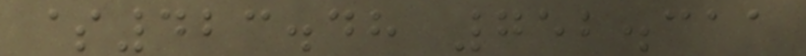$423.48 752.311
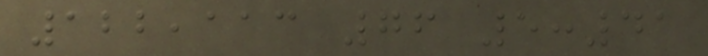122,113 76 5:41
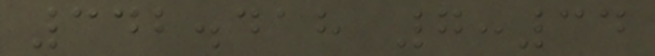342.418 7:34
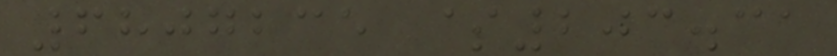6807235 $203.31
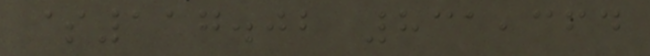$117.02 831,364
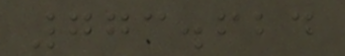773.624
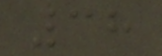38
